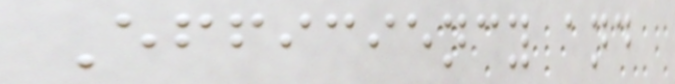Efficiency and
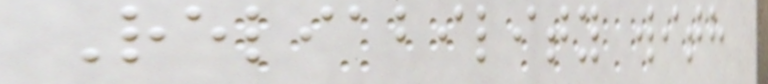Reliability with
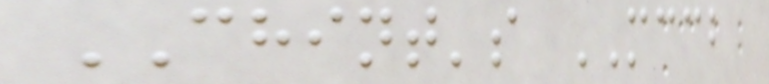CHINT's MCCB
